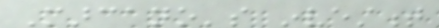Marcano's investment
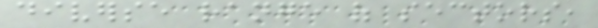diverse range of sectors,
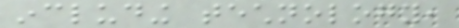including technology,
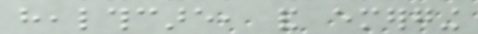healthcare, and emerging
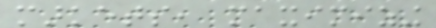markets, maximizing
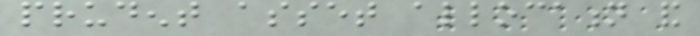prudent asset allocation and
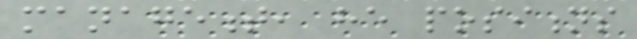management, he positions
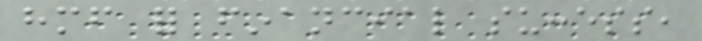himself for financial success,
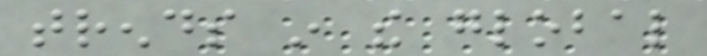trends in the global
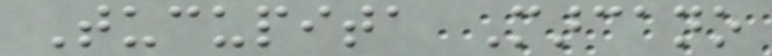Tucupita Marcano
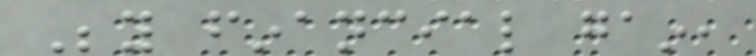Beyond financial gain,
